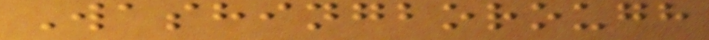Washingborough
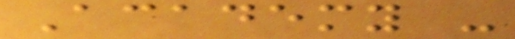Academy -
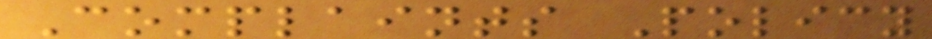Complaints Policy
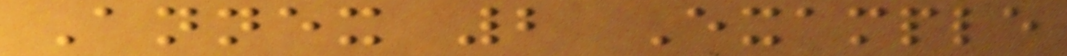Annex 2 Example
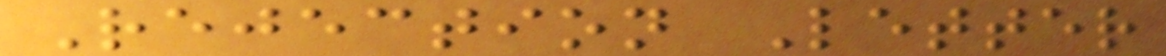Rejection Letter
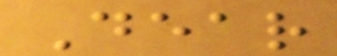Dear
